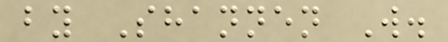by Shannen W.
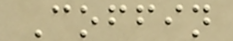Coffin
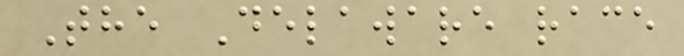The Delaware race
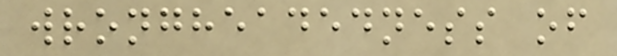wrongheadedness of
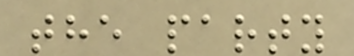the party
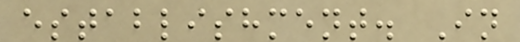establishment. In
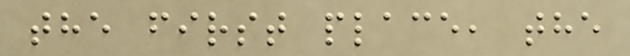the first place, the
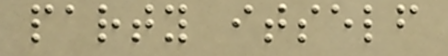party itself
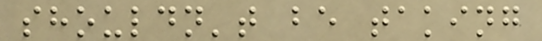shouldn't be taking
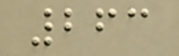263
